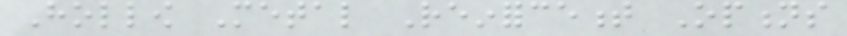Hollow Metal Reinforcement Options
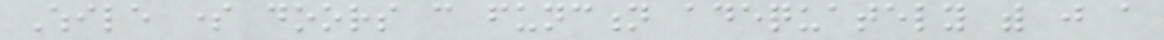While some doors can function adequately with just a
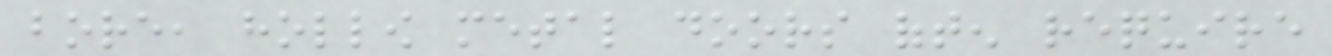bore, hollow metal doors often require
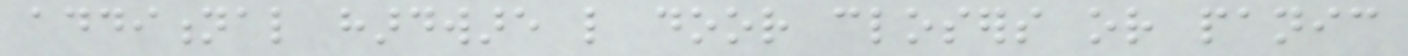additional hardware like door closers or panic
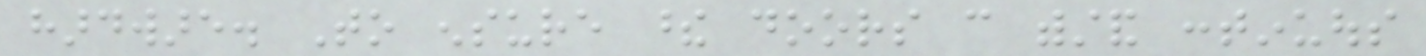hardware. To ensure these doors can withstand continuous
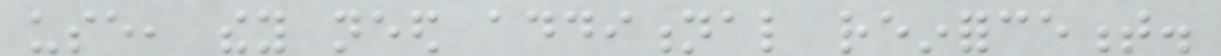use, they need additional reinforcement.
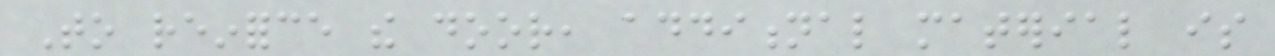To reinforce the door, additional material is
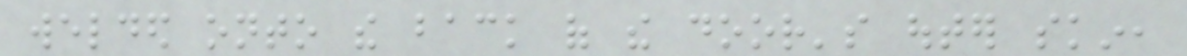welded onto the back of the door's outer skin,
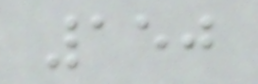150
